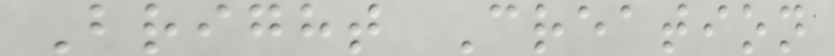Bright Creation
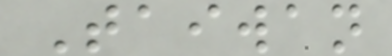Taiwan
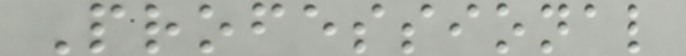Professional
